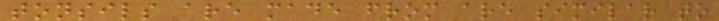tonsils are made from are similar to
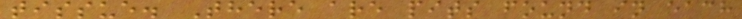tissue. There are pits found in each
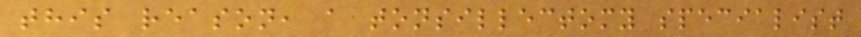this reason, a tonsillectomy specialist
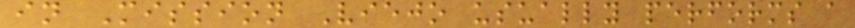in Mission Viejo usually performs a
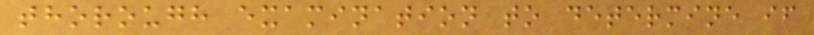thorough examination to determine if
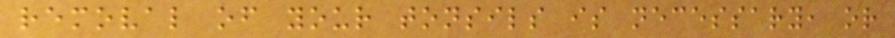removal of your tonsils is necessary, or
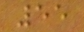55
